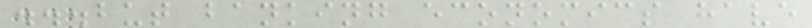...but banking economics have
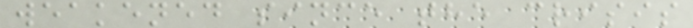weakened since the crisis
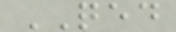QED
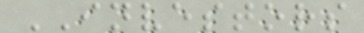INVESTORS
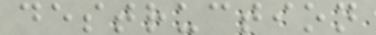destruction
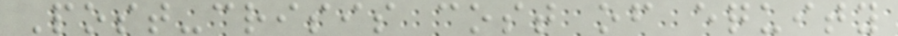Post-crisis cost of equity
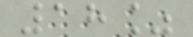18%
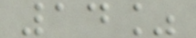14%
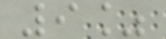9%
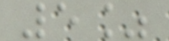5%
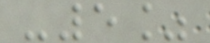-5%
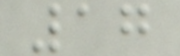17
